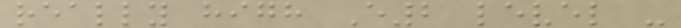really high E2 level -
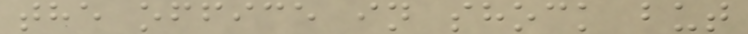the office in shock but
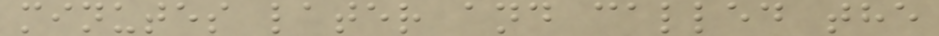minutes later and called the
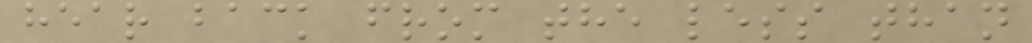hear back from the less than
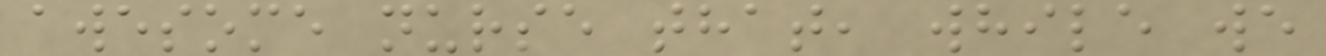awesome nurse that, while we
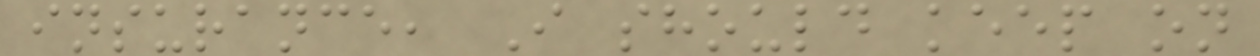insurance, I should keep on
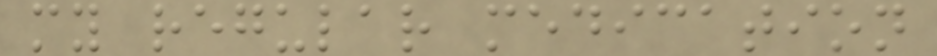my regular medication
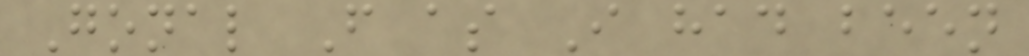Gonal F as I had been
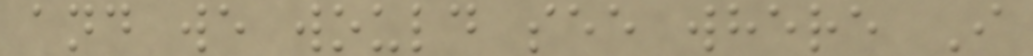and we would see where I
